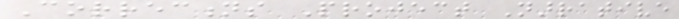Corrections Project Narrative
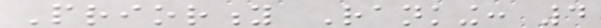Priority Ranking: 4
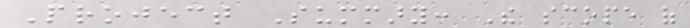Project Summary: The scope of
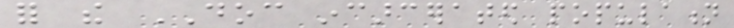for the DOC incarcerated population
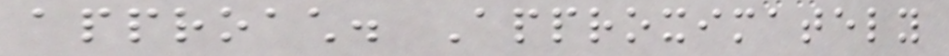approach. Approximately
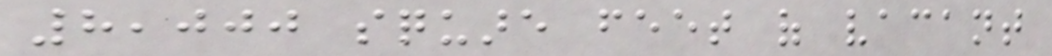8,000 square feet of vacant
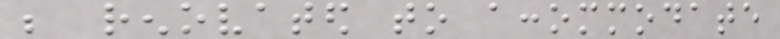be renovated to accommodate
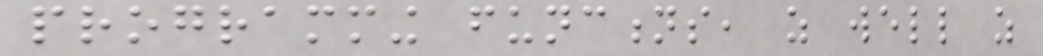programming functions, as well as
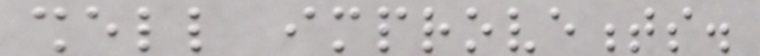shell improvements.
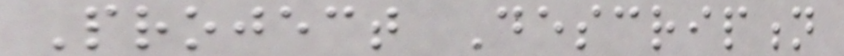Project Description
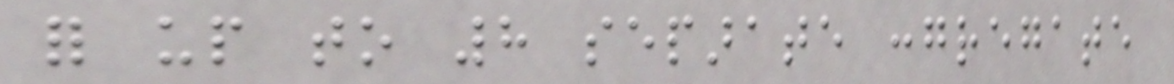for up to 8 separate congregate
